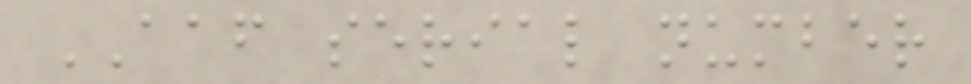AAF serial number
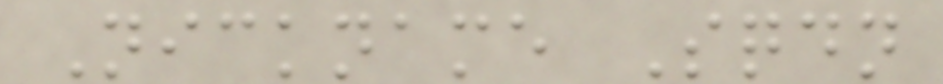Nickname Sqdn
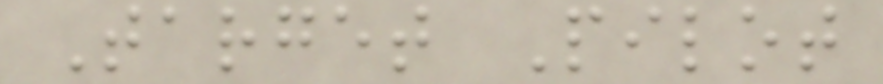Target Pilot
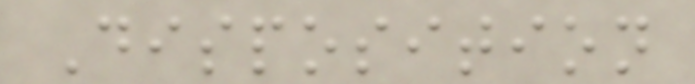Disposition
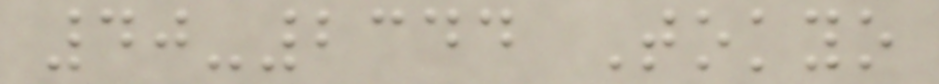40-2344 Tokyo
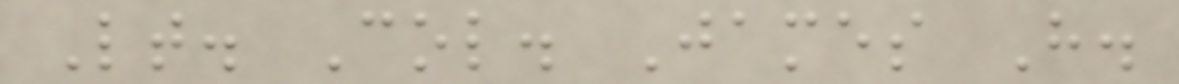Lt. Col. James H.
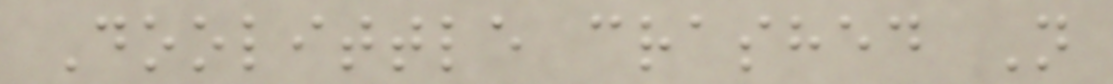Doolittle crashed N
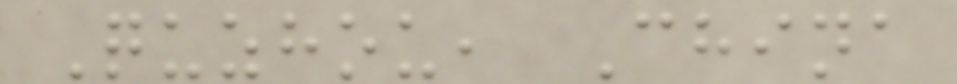Quzhou, China
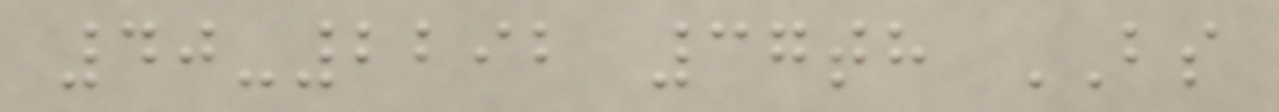40-2292 37th BS
